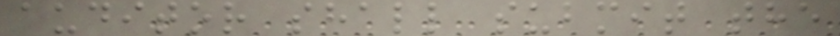auditor shall submit the
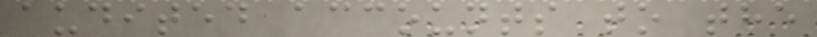audited accounts to the
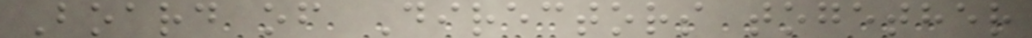Board of Directors together
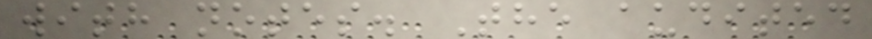with notes. The audited
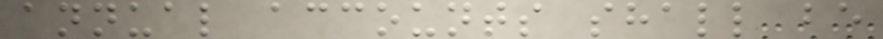annual accounts shall be
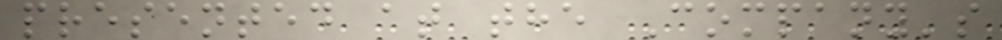presented at the Company's
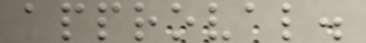approval.
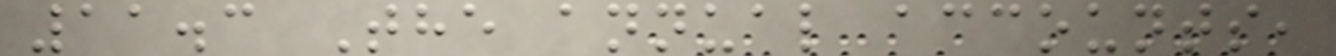11.3 The annual accounts,
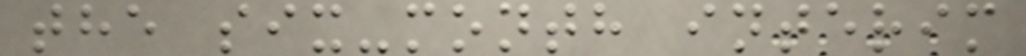the six-month interim
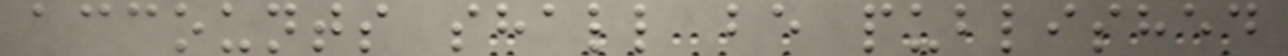accounts shall be published
